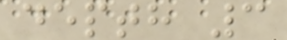depth 3
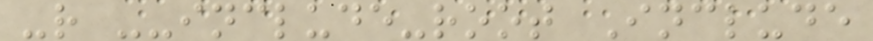-r --include-root Include
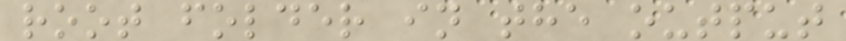root folder in the output
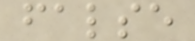false
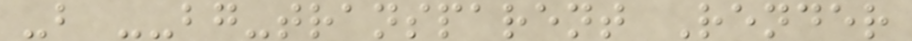-b --bg-transparent Render
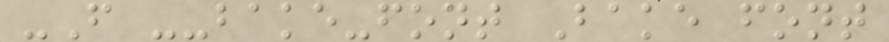-F --bake-font Bake font
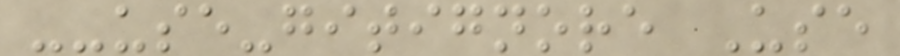--use-gitignore Use
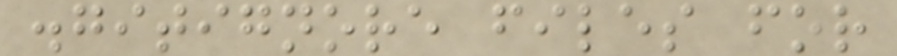.gitignore files for
